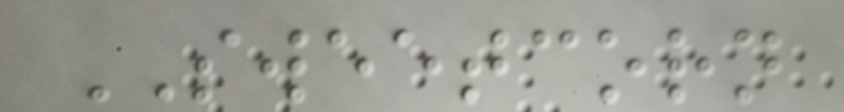SWEETCORN
